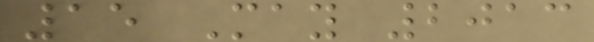15 May 2013
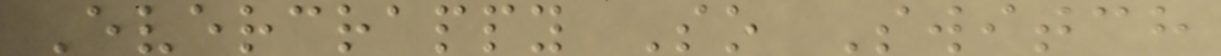Evercrappy So Switch
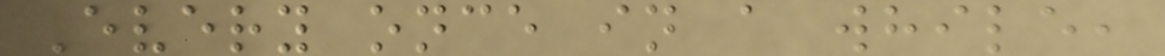Every once in a while,
